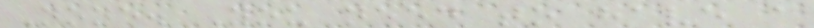None. You need to have a
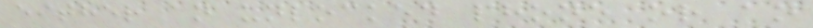either an unlocked phone or an
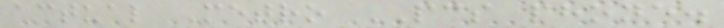actual Metro PCS phone.
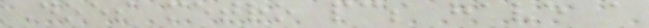Does metro pcs have a
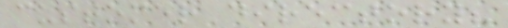customer directory?
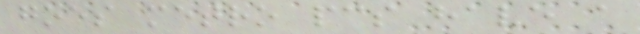goes metro pcs have a
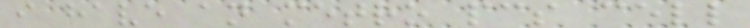i have an metro pcs cell
